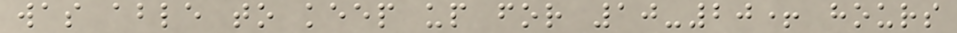was able to keep up for 10-20+ hours
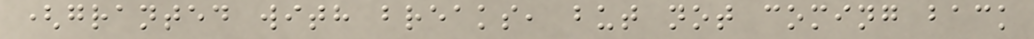(granted with breaks, but not coming back
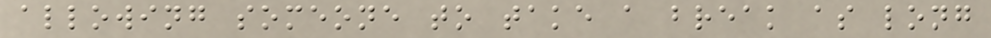allowing someone to take a break as long
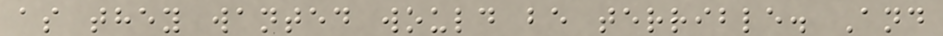as they wanted would be terrible. And
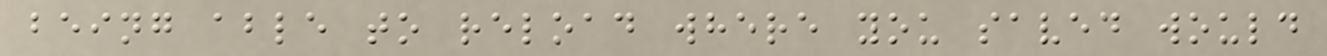being able to reload where you saved would
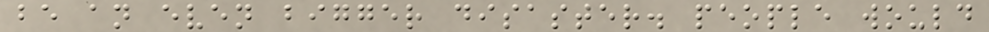be an even bigger disaster. people would
